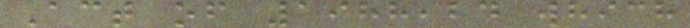Act of 1988,24 which
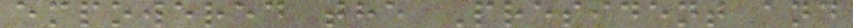empowered the President and
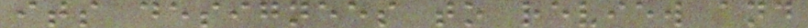its designees to review and
